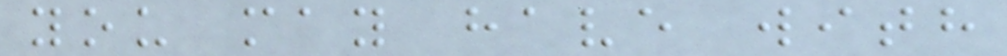you may have with
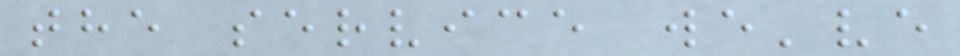the service we've
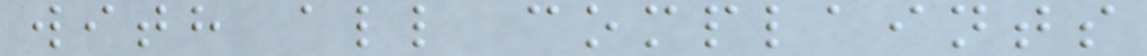with all complaints
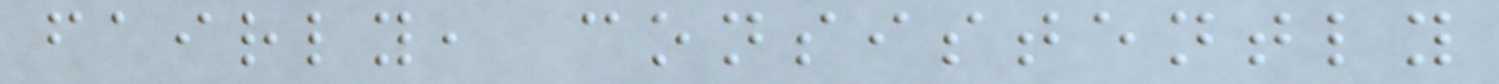fairly, consistently
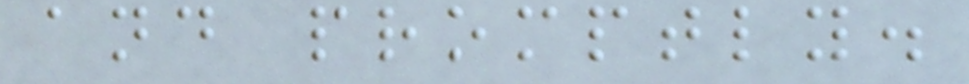and promptly.
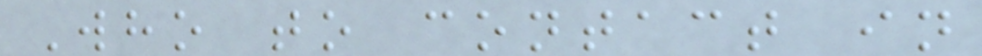Who to contact in
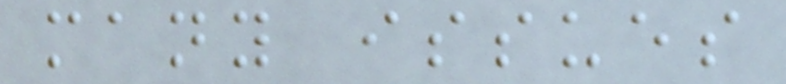many issues
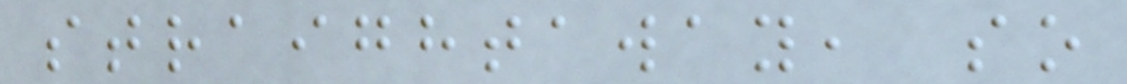straightaway, so
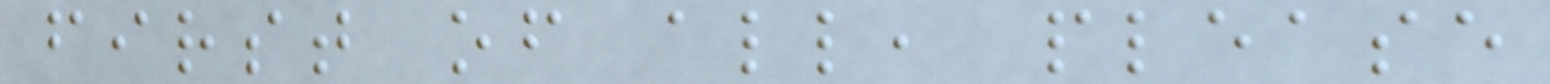first of all, please
